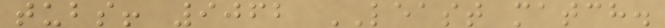tubs! 9062 LEAST match.
